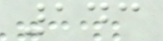143
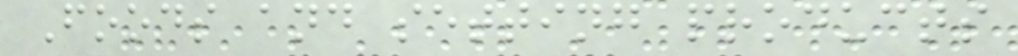Foods and setting products
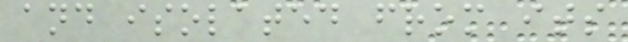and isolated from its
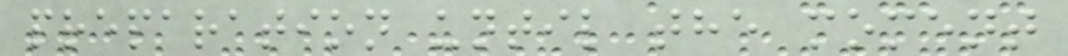preparation until the moment
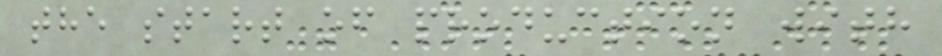the start of production with
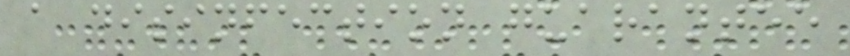a disinfection guarantee
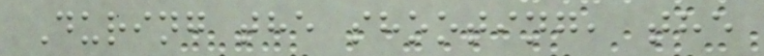During the shooting, the
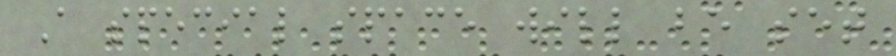A special space will be set
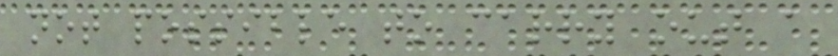not possible to carry out a
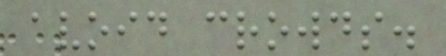avoid crowds.
